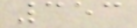353
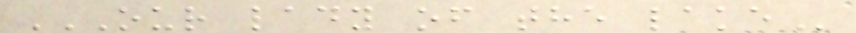OUR LADY OF THE LAKE
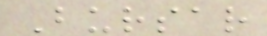Bursar
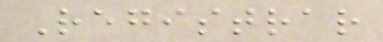Registrar
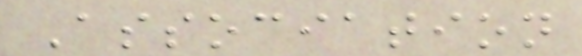Association
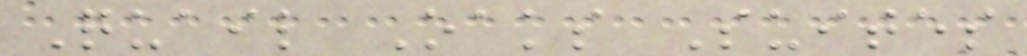Quail Oaks Suites
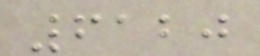6120
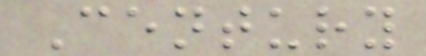Century
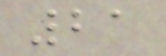21
